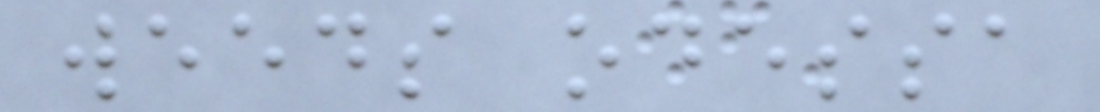weeds odessa
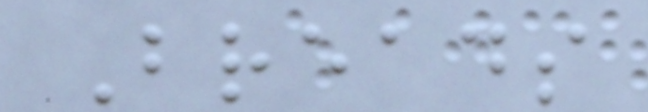Breads
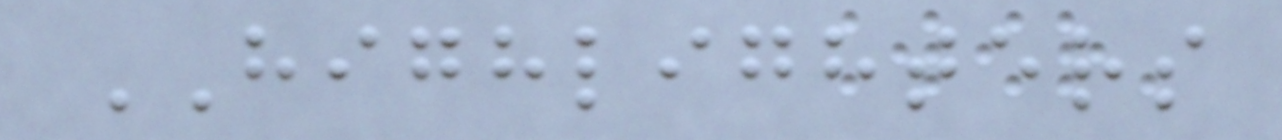HIGHLIGHTERS
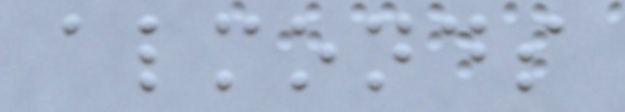almonds
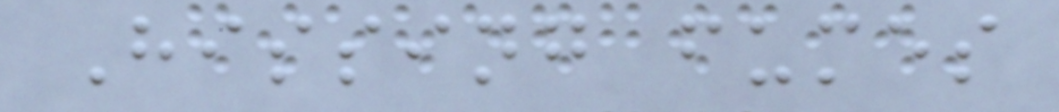Hissing fumes
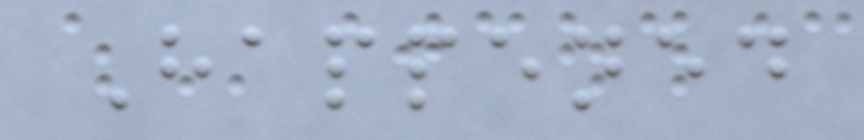Happened
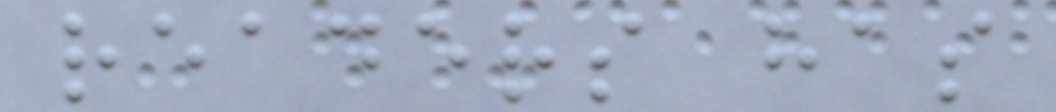readers has
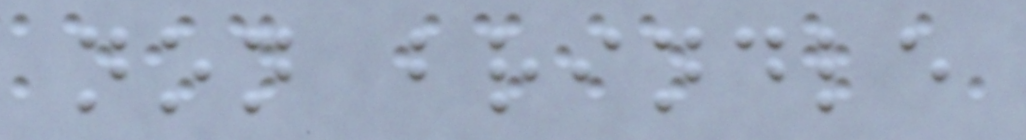non brindle
